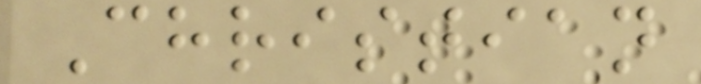Christian
